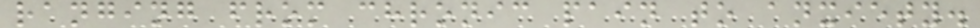ranging from chronic pain to anxiety.
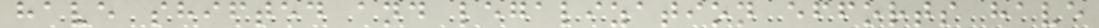have shifted and legalization efforts have
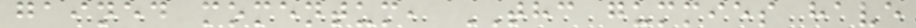gained momentum, THC gummies have
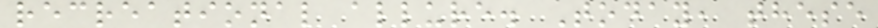recreational allure. Today, these
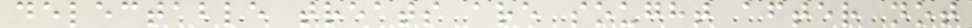delectable treats are sought after not
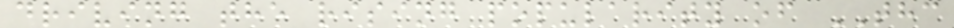driving the rising popularity of THC
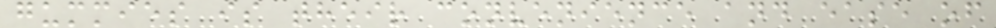gummies is their convenience and ease of
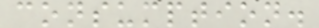consumption.
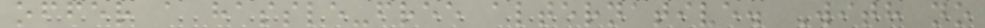offer a hassle-free alternative. With no
